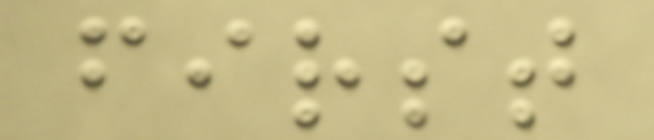first
